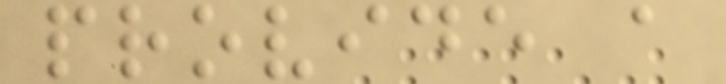provide a
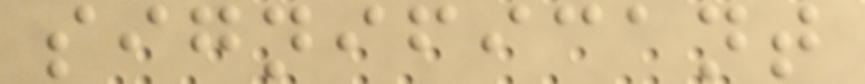significant
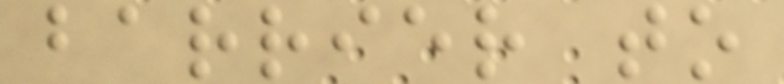barrier to
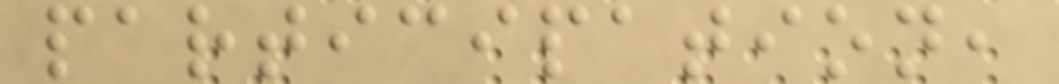participation,
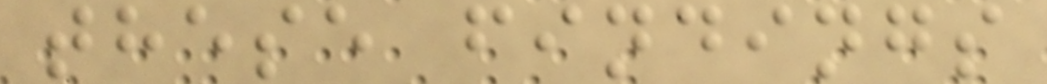these findings
